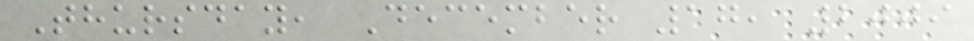Thursday, December 17, 2009
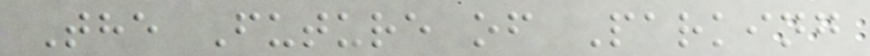The Future of Parking
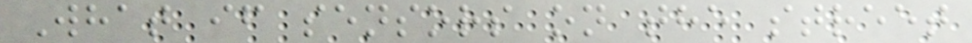What if sensors on the street
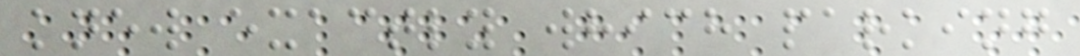knew exactly which parking
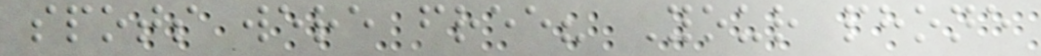spots were free? Your phone
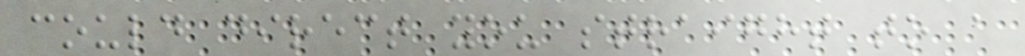could direct you straight to a
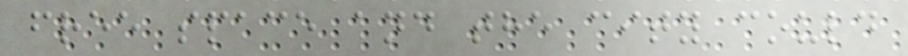free space and the city could
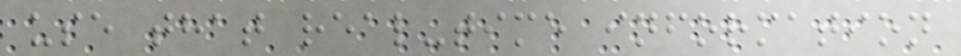use that real-time information
